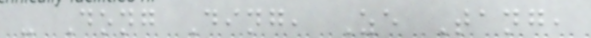- Dong Ding, Ze Tang,
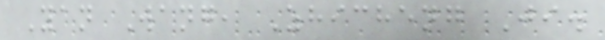Yan Wang, Zhicheng Ji.
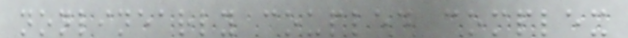nonlinearly coupled complex
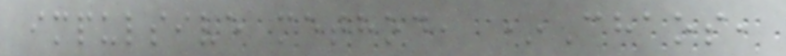impulsive method, *Chaos,
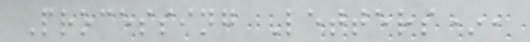Processing Letters*,
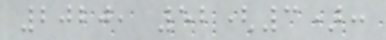2020, 52(3):
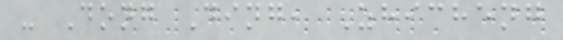- Dong Ding, Zhicheng
